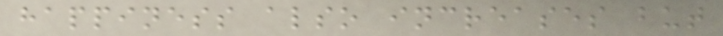happiness also increases but
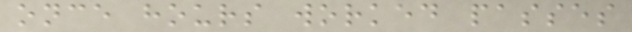once hours worked passes
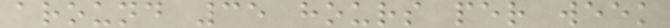around 35 hours per week
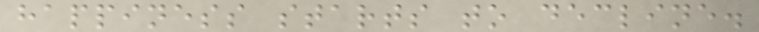happiness starts to decline.
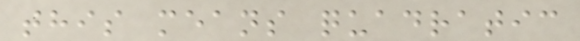this means quadratic
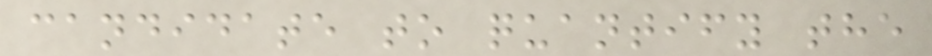candidate to quantify the
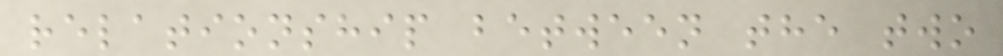relationship between the two
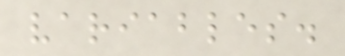variables.
